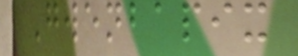Gwenbapix
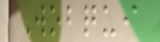Wobqui
